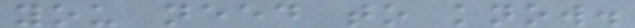you need to know.
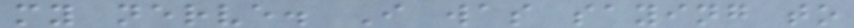my nerve. I was saying to
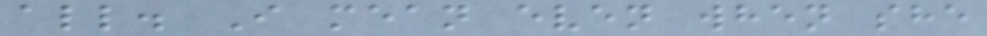all. I mean even when she
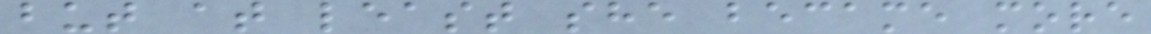but at least she became more
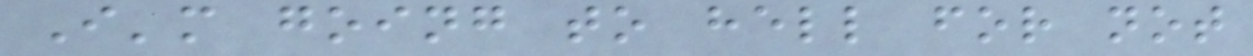I'm going to hell for not
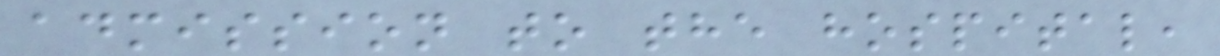admission to the hospital,
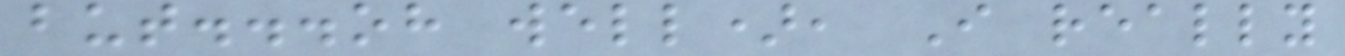but...oh well), I really
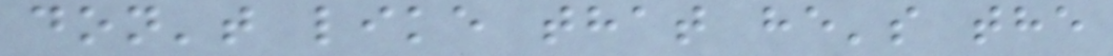don't like that he's the
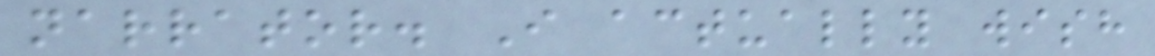narrator. I actually wish
